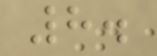8.
